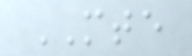MTE
